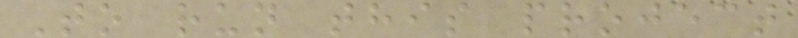To run this project
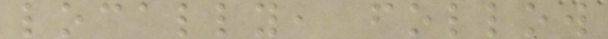locally, follow
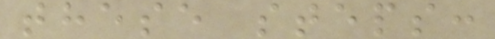these steps:
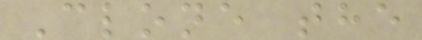Clone the
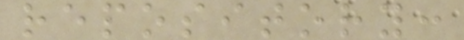repository:
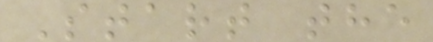Start the
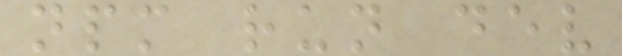npm run dev
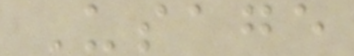Usage
